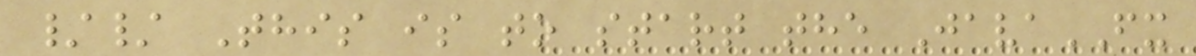// This is to start the JavaFX
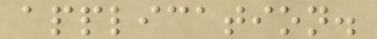application.
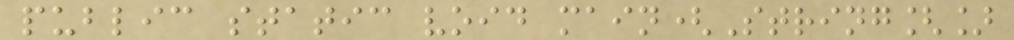public static void main(String[]
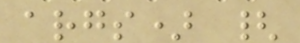args) {
